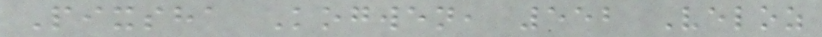Pixsha Kogwen, 552 Veloz
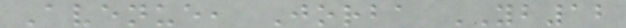Avenue, Jorba YB12
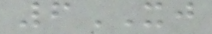6XJ
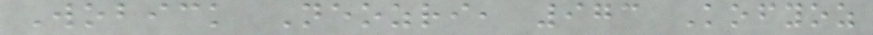Wobick Neozri, 973 Kofyoz
